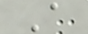A
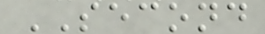SECOND
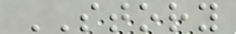STORY
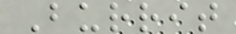Burrit
